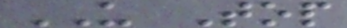US Top
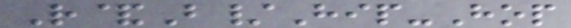R&B/Hip-Hop
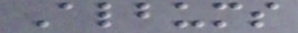Albums
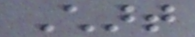Chart
